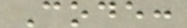Code:
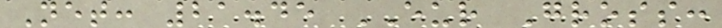Net: 21.45 EUR Gross:
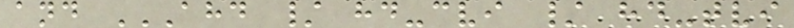and AHD / HD-CVI / HD-TVI
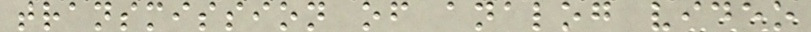transmission of analog video
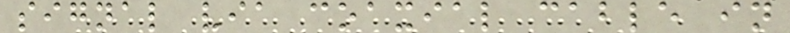signal via coaxial cable in
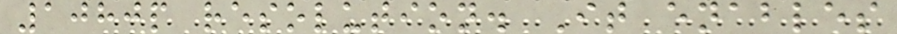1080p resolution. It enables
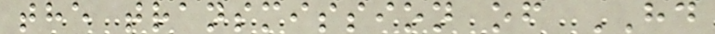the transmission of HD
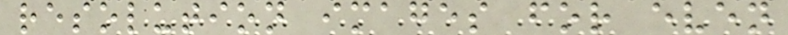resolution images for even
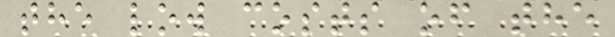the low costs of the
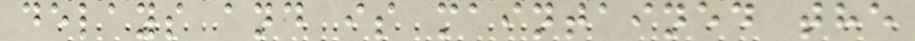delays and is maintained the
